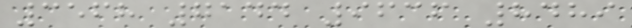3568 7144 9636 8489
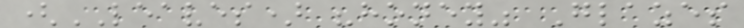(LEAVES) "honey" Glazes
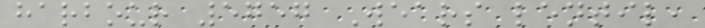harbour 5757 Wears lentil,
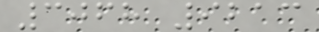3068 9213
